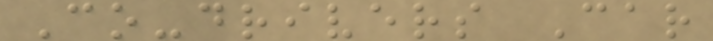Co-drivers Car
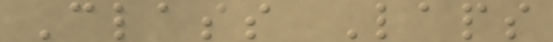Class Laps
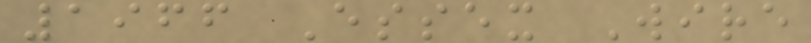1966 Essex Wire
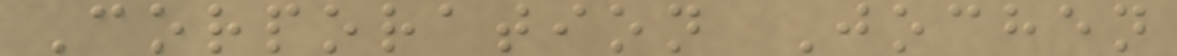Corporation Jochen
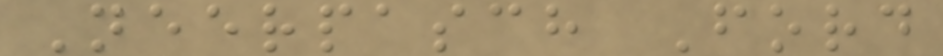Neerpasch Ford
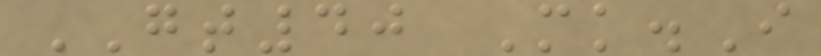GT40 Mk.I
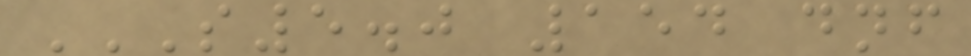S5.0 154 DNF
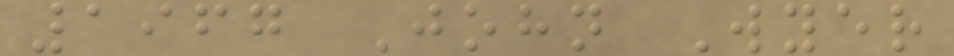1967 John Wyer
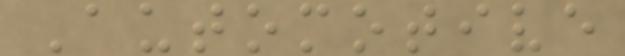Automotive
